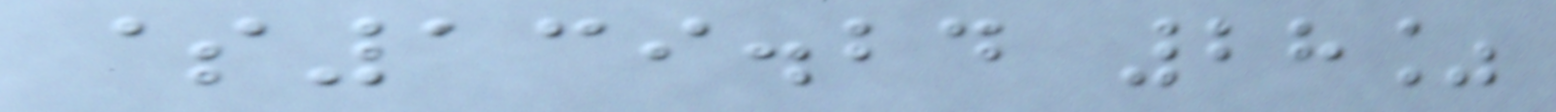$139.24 28%
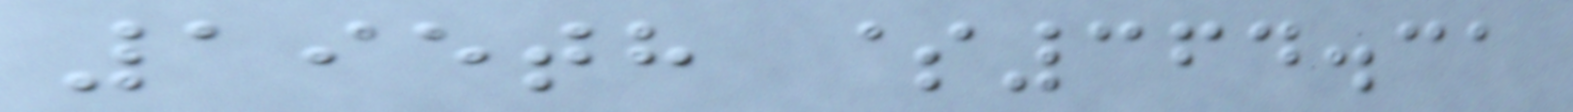195th $364.31
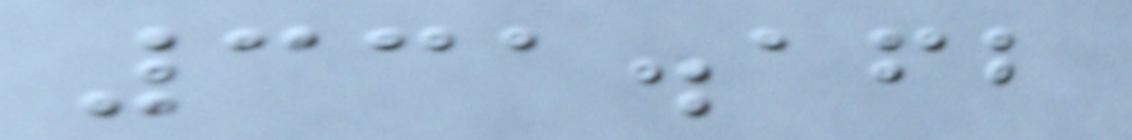331.162
